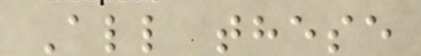All these
